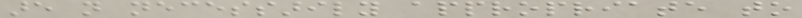are not necessarily appropriate to
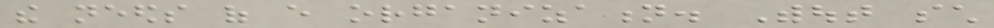the needs of every organization. Without such
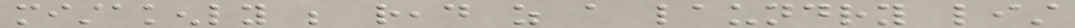mistakenly be read as a laundry list
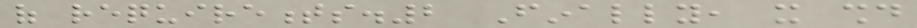of requirements.2 Finally, it should
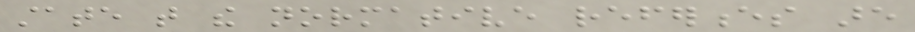state that the normative references are
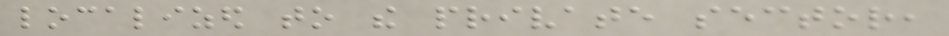localized to the private sector,
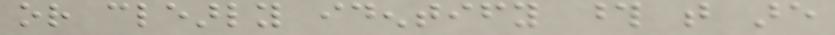or clearly identify those that are
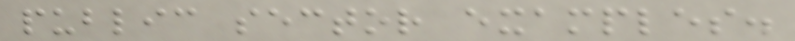public sector examples.
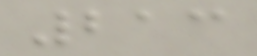213
